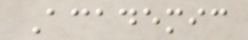Academic
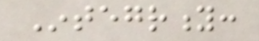Integrity:
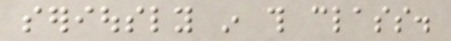seriously in this class.
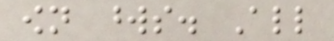own words. All
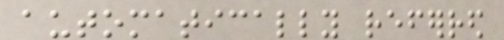automatically referred
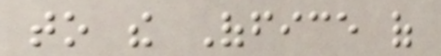to the Office of
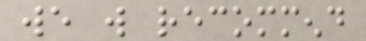we will recommend
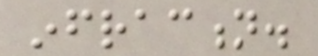infraction.
